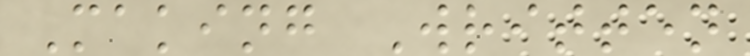Making Written
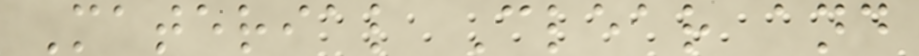Material Clear and
